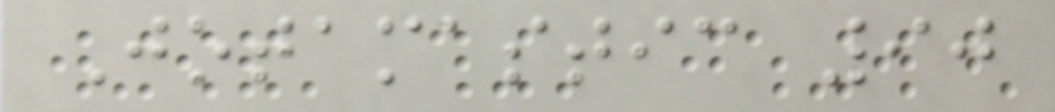Jotamastic 90
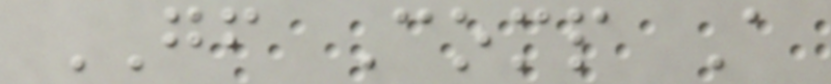GF Comp A
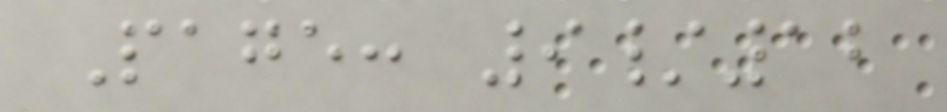Page: 9/12
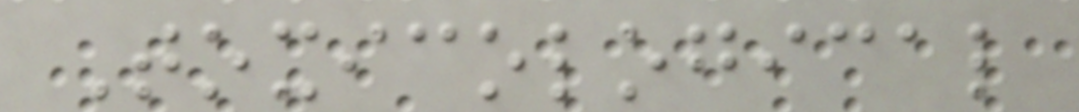Toxicological
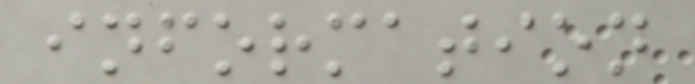information
